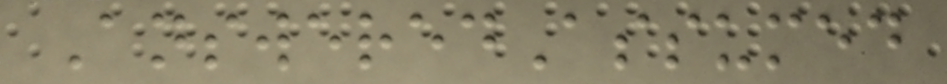AnsweredAssumed
